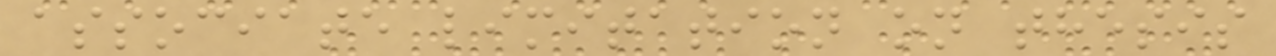associate limitation on thesis
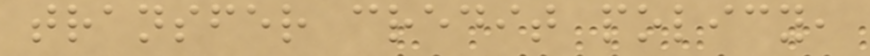transfer credit policy,
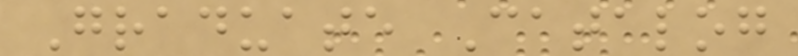Graduate Catalog
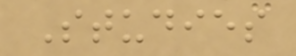Studies
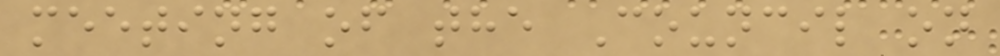meeting of the Council on
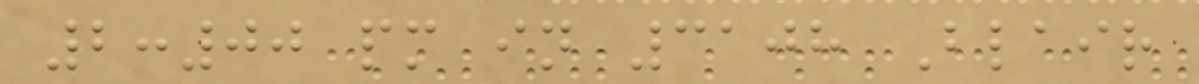2:00 pm in 3108 Blair
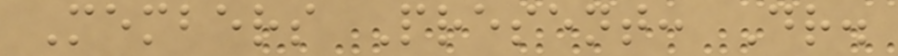Members Present: Dr.
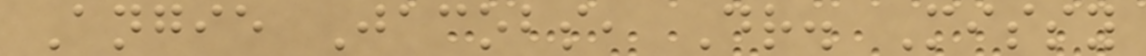Angie Jacobs, Dr. Missy
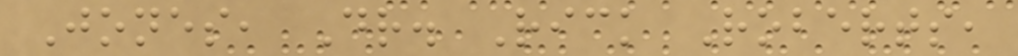Jones, Dr. Rick Roberts,
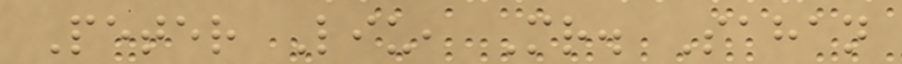Peter Liu, Mr. Sahan
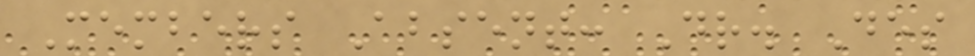Members Absent: Dr. Des
